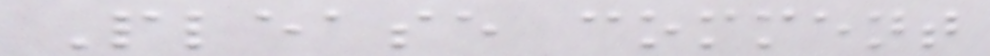Please comment
